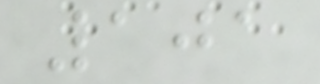101
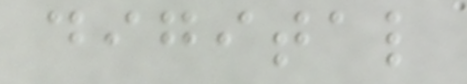digital
